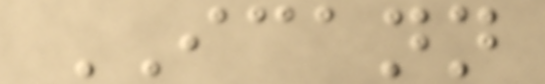ICANN
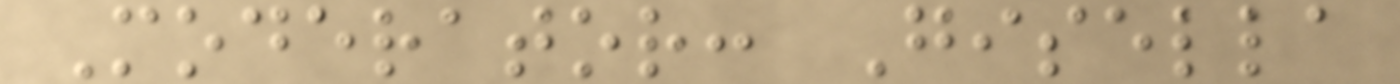Moderator: Gisella
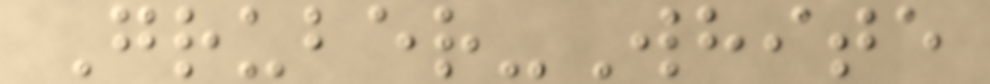Gruber-White
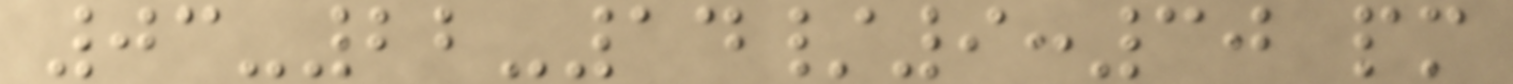03-22-14/9:30 pm
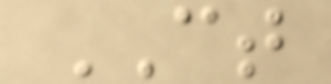CT
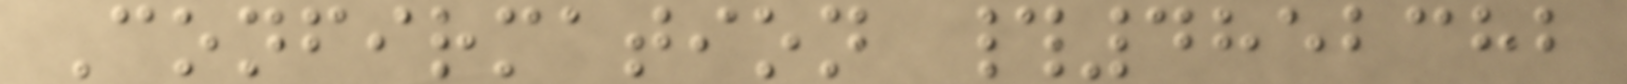Confirmation #4852382
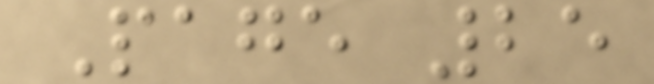Page 25
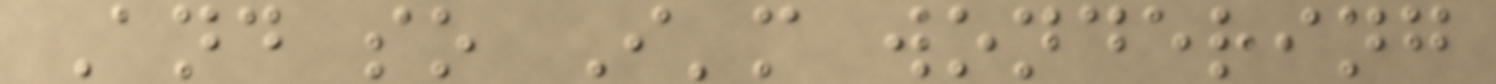And so I'm wondering
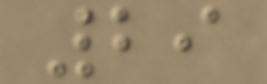29
